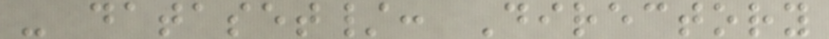- dataset/: Directory
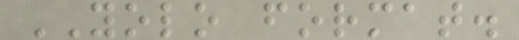YOLO format.
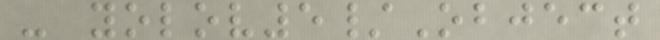- yolov5/Object
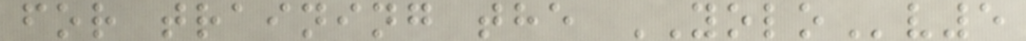for training the YOLOv5
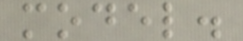model.
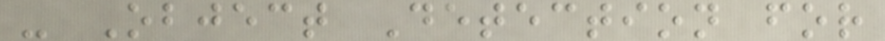- Object Detection for
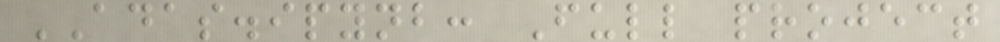ADAS.ipynb: Full project
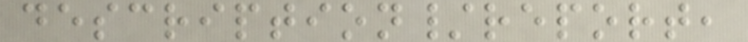description/report,
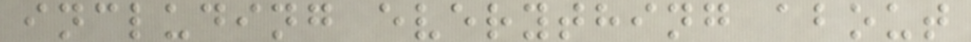including everything about
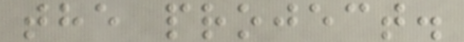the project.
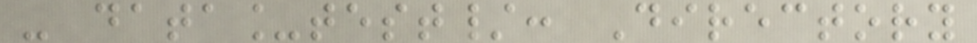- data_test/: Directory
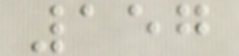157
